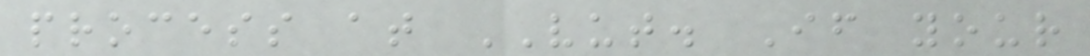process at VUT. If your
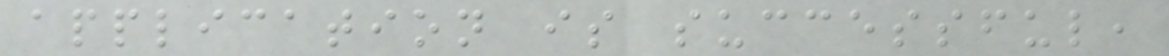application is successful,
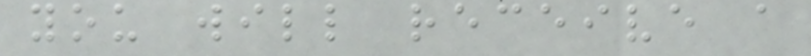you will receive a
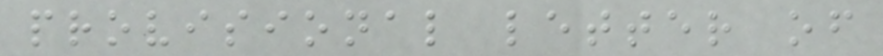provisional letter of
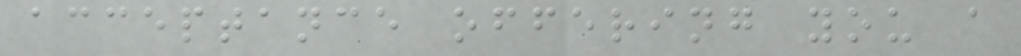acceptance offering you a
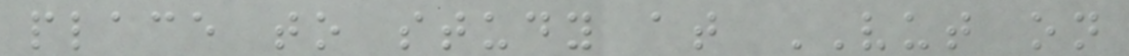place to study at VUT on
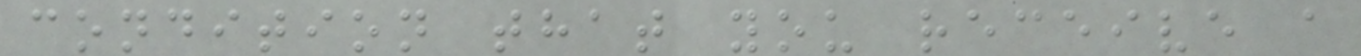condition that you receive a
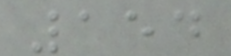154
